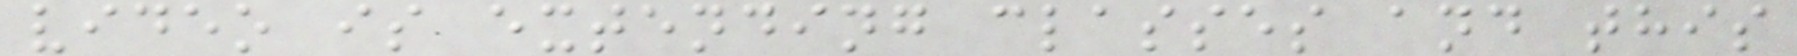video is extending classes and this
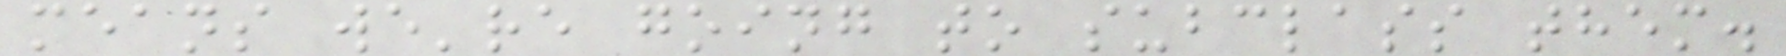means we're going to subclass them.
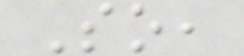So,
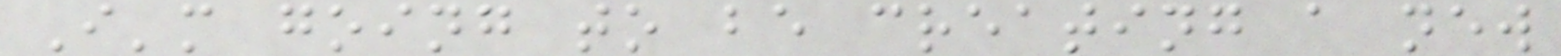I'm going to be creating a new
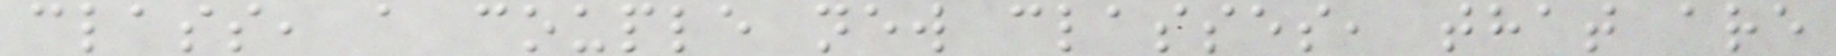class, a couple new classes, that are
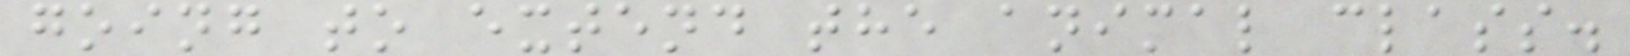going to extend the animal class.
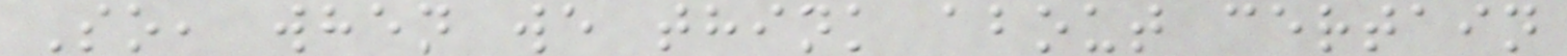So, when we think about certain
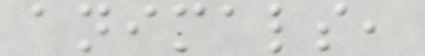animals,
